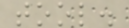tool.
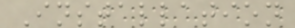Installation
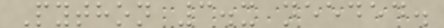Python 3.x needed.
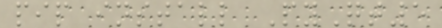pip install PyQt5
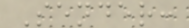Sender:
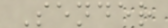Sender
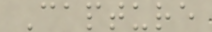Capture
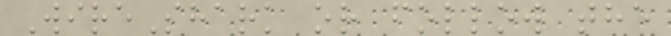WireShark or follow the
